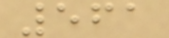561
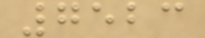7523
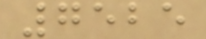7525
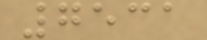7531
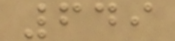649
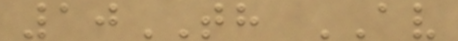10TH AV
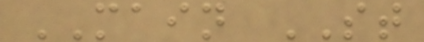MAIN ST
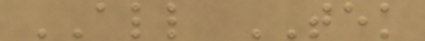ALL TEK
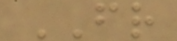FR
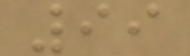99
